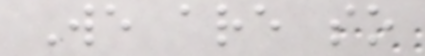We are so
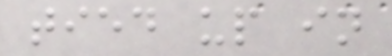tied up in
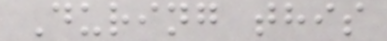During this
